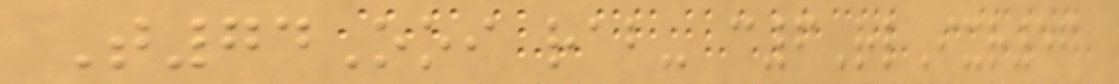T74Ooi rab- c6RlIxr56
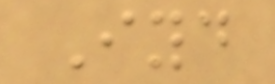Iyd
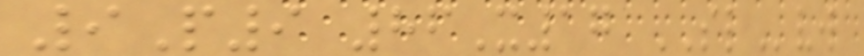9P9 86X17 SLvw
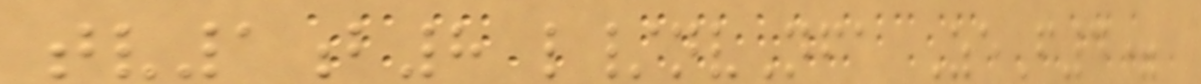tv1b8 l/nvNfa ZeF4=
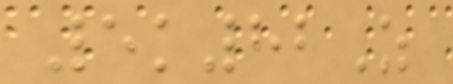5k82Z
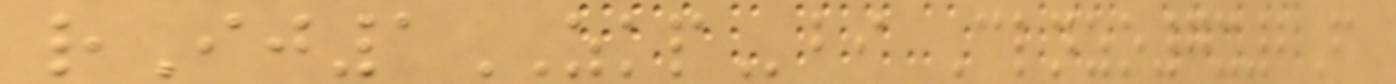rIj1ZKPbi Clnzo7x2F
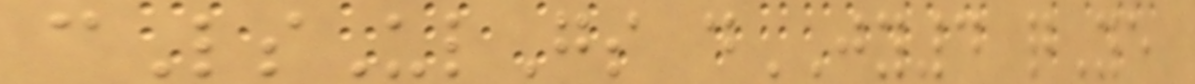cLsUlGs dJY4 qYe
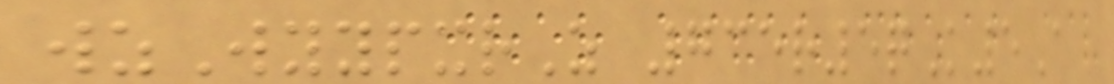wzWyypxrZ 735r5qK5A
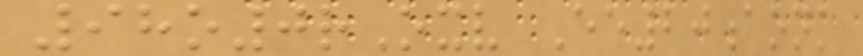98o0rOxv Ee20aonk
